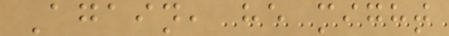Again, he might
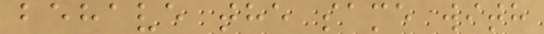behave the same with
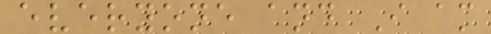everyone and I am
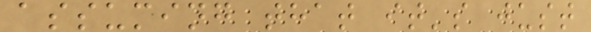assuming that it's just
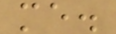me.
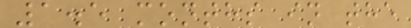1.5 months in the
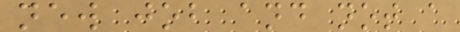new job and not a
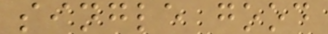single good
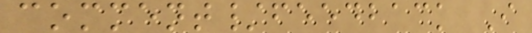comment/feedback I
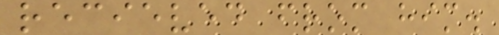recieved from him.
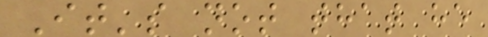It's not that he
